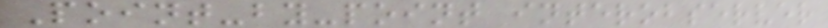Point-by-point interobserver
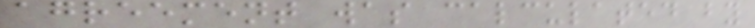agreement was calculated by
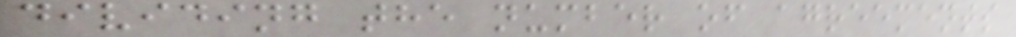dividing the number of agreements
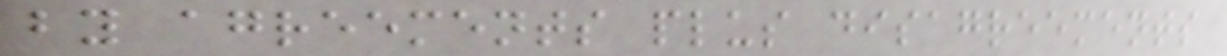by agreements plus disagreements
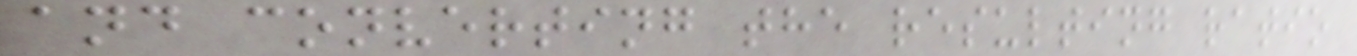and converting the resulting ratio
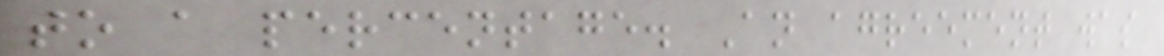to a percentage. An agreement was
